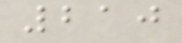210
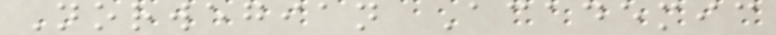Norwegian Academic
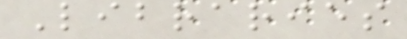Libraries
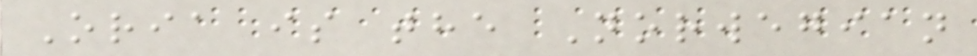Oria is the Norwegian
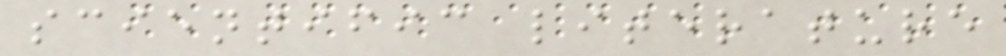scientific literature
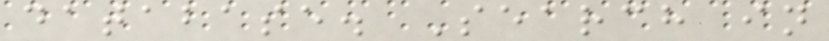database. Search in
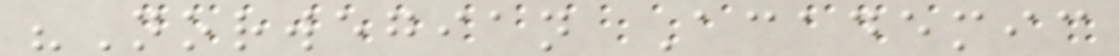"Norwegian Academic
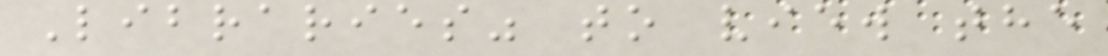Libraries" to view the
